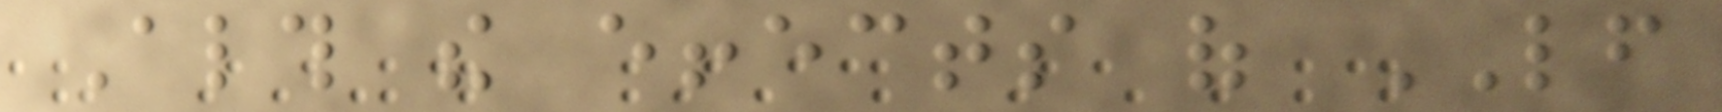Although the effects of LF
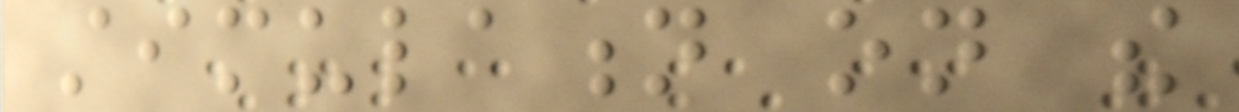stimulation on the
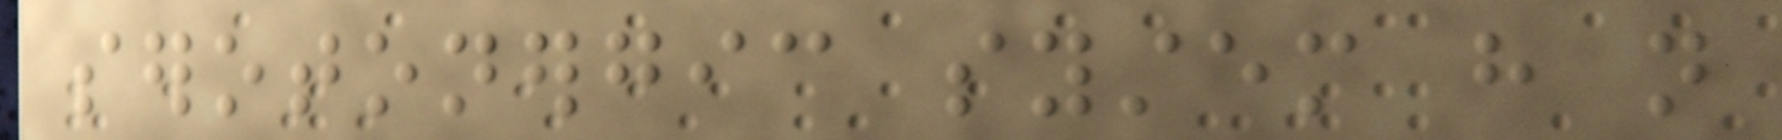serotonergic system have not
